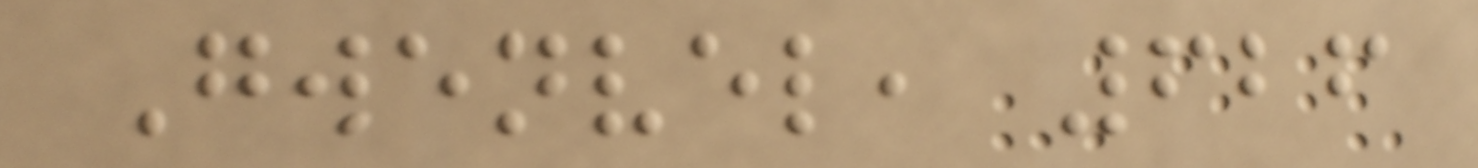Gwenvel, 626
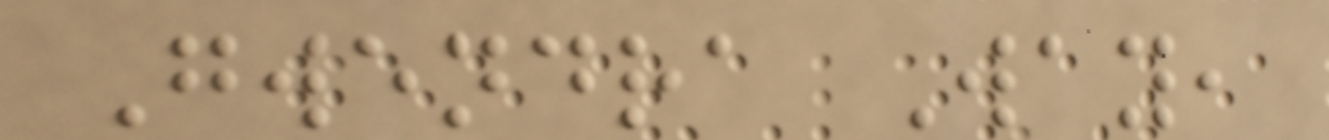Gwendra Way,
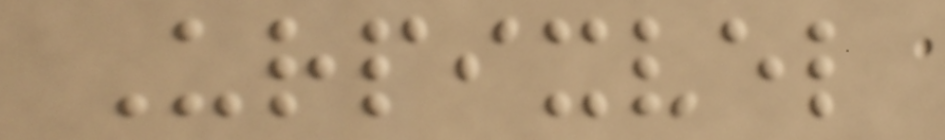Urpixvel
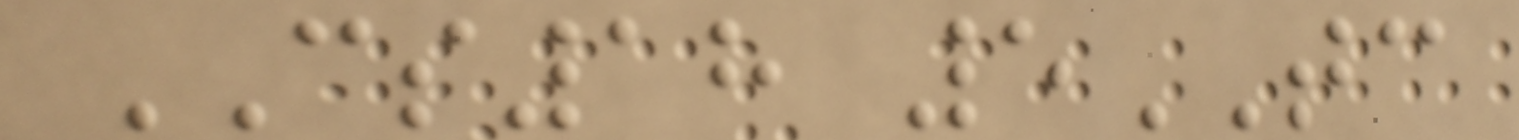CS18 5TC
